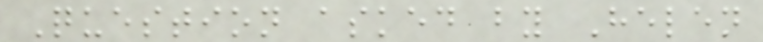Question asked by Helen
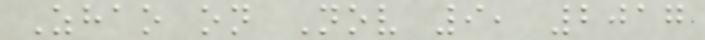Zhao on Nov 9, 2017
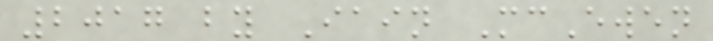2017 by Iain McEwen
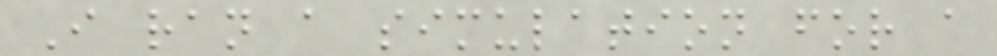I ran a simulation for a
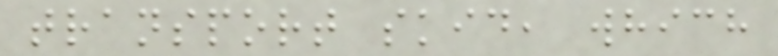transport skid, which
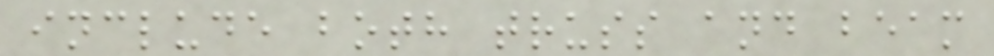include both truss and beam
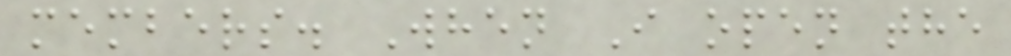members. When I open the
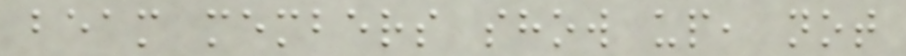beam members show up, not
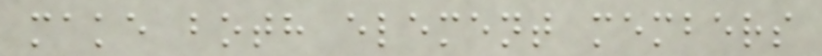make both element members
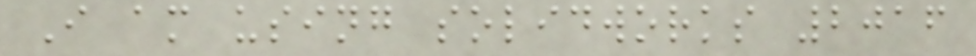I am using solidworks 2016
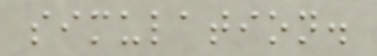simulation.
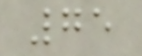75
